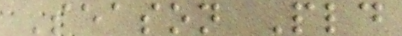Season Pld
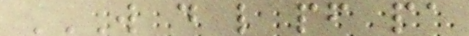W D L PF PA
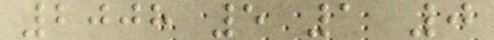2008 5 1 0
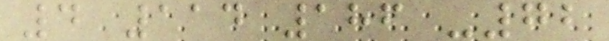4 114 186 -72
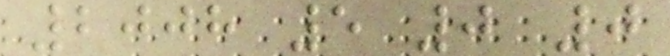2008 5 0 0
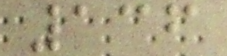136
